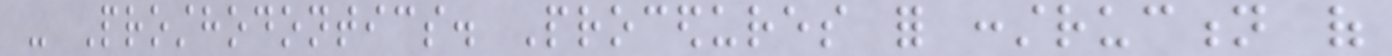- Prosthodontics. Procedures for construction of
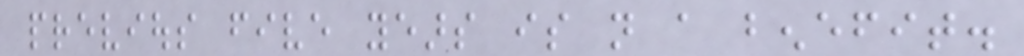previous five years is not a benefit.
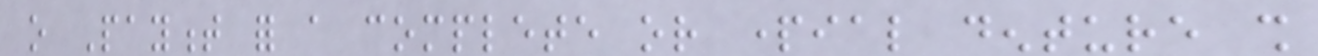o Payment for a complete or partial denture shall
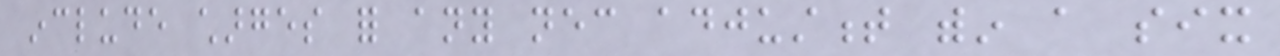include charges for any necessary adjustment within a six
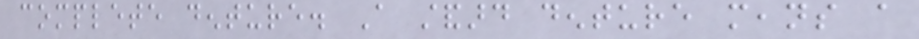complete denture. A standard denture means a
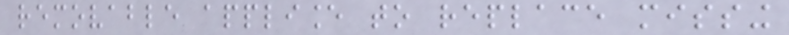removable appliance to replace missing
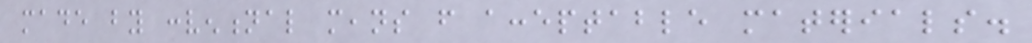made by conventional means from acceptable materials.
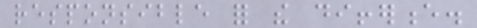responsible for the difference.
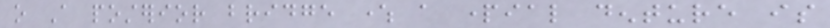o A posterior bridge where a partial denture is
